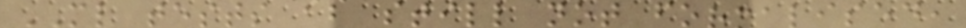ML tests is still not formalised,
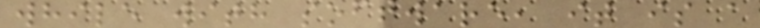while with software, it is a
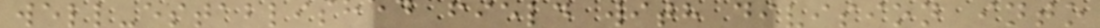well-established field with division into
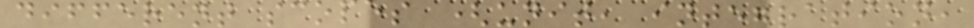different scopes (unit, integration,
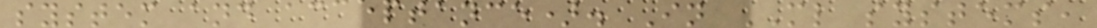system and acceptance). In ML systems,
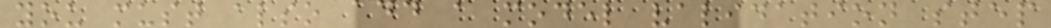you must also add a model validation step
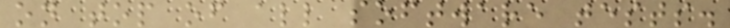on top of all software tests.
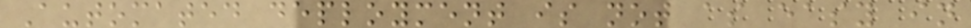Automated deployment is not as easy in
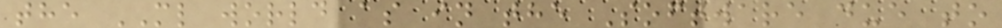the ML world as in the Software due to
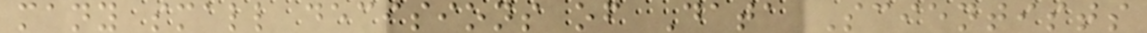many small decisions of Data Scientists
